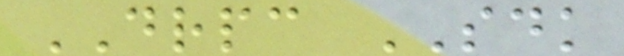DRPC SDK
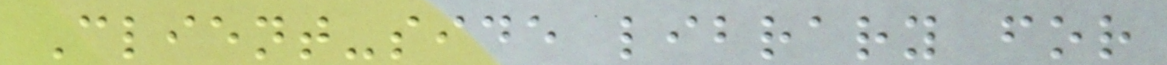Client-side library for
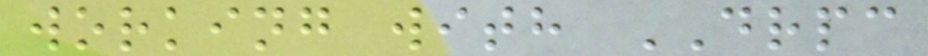working with DRPC
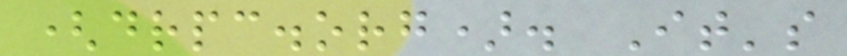(drpc.org). It's
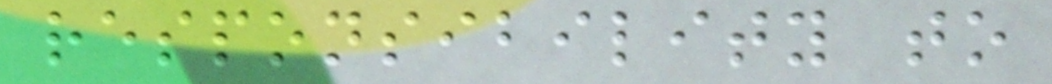responsibility to
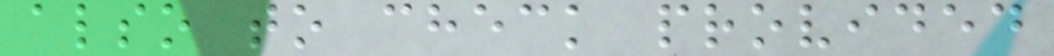also to check provided
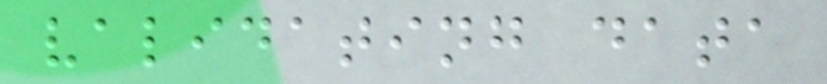validating data
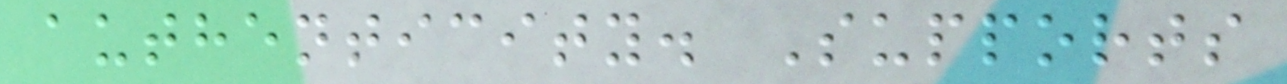authenticity. Supports
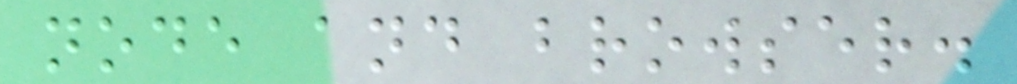node and browser.
